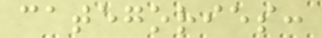categories:
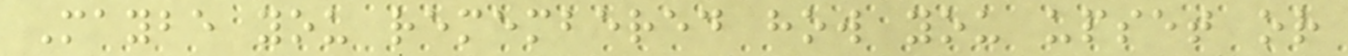Maybe you remembered how you upset or
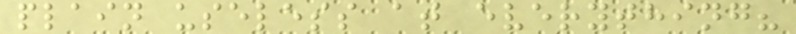plain useless at everything?
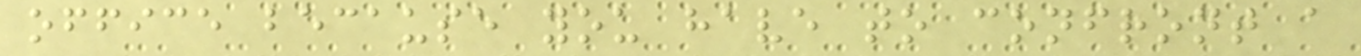office because you have to confront a
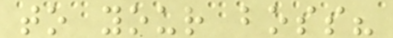to your boss?
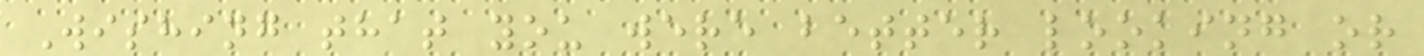Wishing that you were better looking or
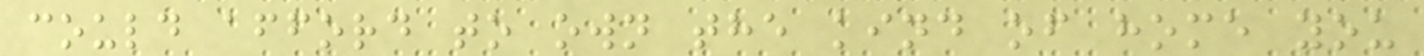could afford to own the kind of home you
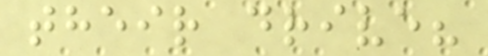their drive?
